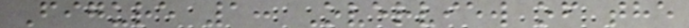Figure 1: Overview of the
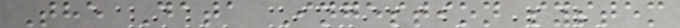The Data Ingestion system
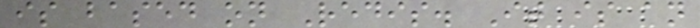is based on Redis. It is an
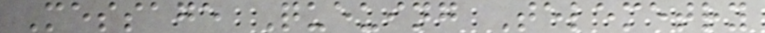Message Queuing Telemetry
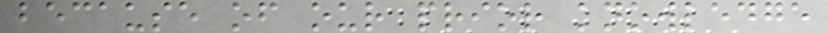because of our prior knowledge
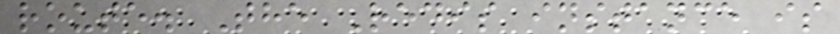route. The Redis instance is
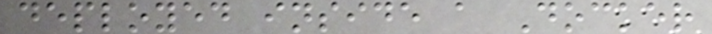deployed inside a Docker
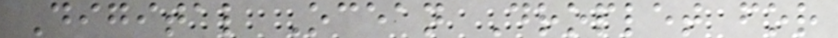Digital Ocean Droplet for
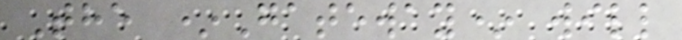The *Gateway* will
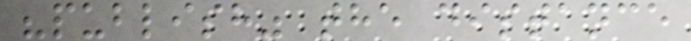"publish" the distance
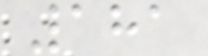181
